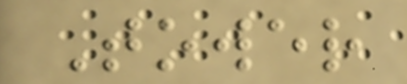Tower
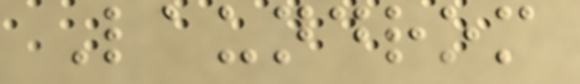Laundrom
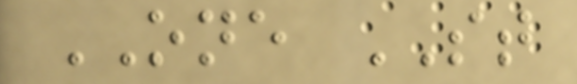ONE ST
